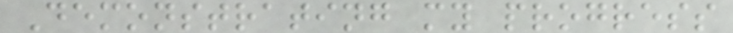Demonstrating my progress
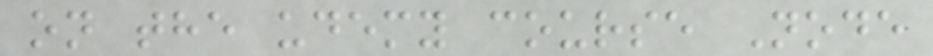on the udemy course Node
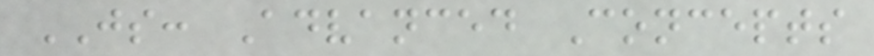JS: Advanced Concepts
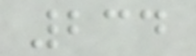234
